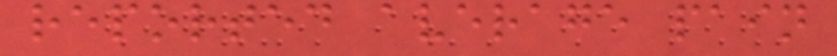reported average pain
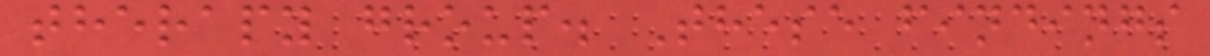therapy group. These findings
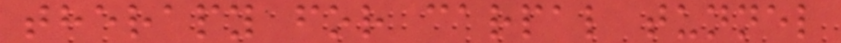therapy for carpal tunnel
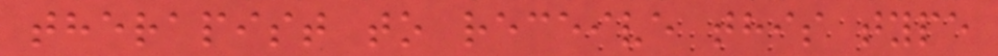therapist to receive this type
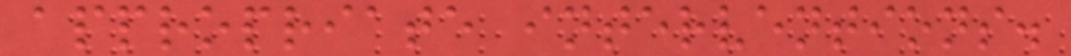appropriate interventions.
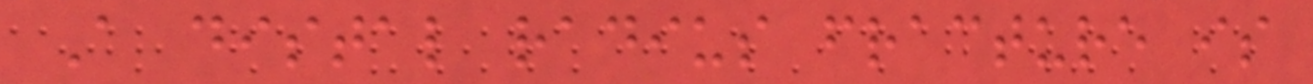A distal radius fracture is
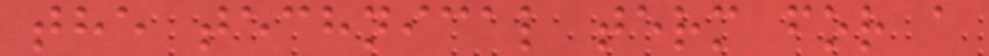the technical term for a
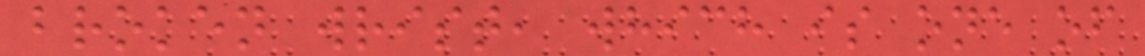broken wrist, which is one of
